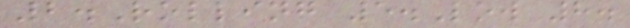2.Rolling 5.Low 8.
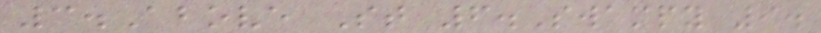3.Above St 6.Swampy 9.
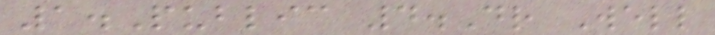1.Public 4.Dr Well
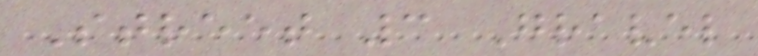Street 3 Gravel
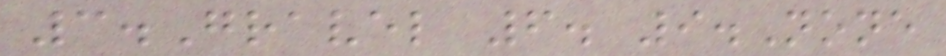3.Gravel 6. 9.None
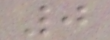0
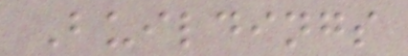Buildings
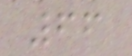66
